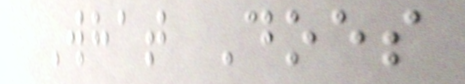What Does
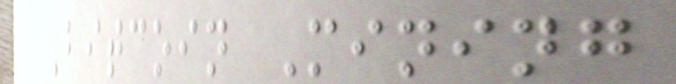Bitcoin Mining
